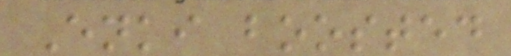Enki boosted
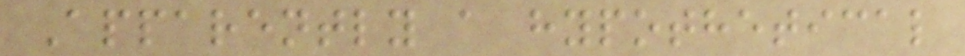Apparently a hypothetical
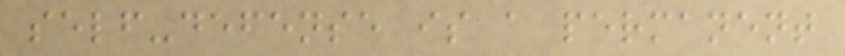self-defense is a permanent
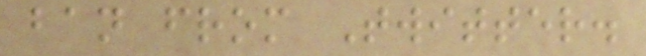ban from Twitter.
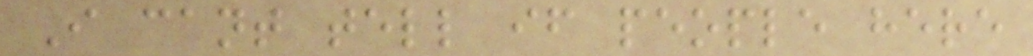I cant tell if people here
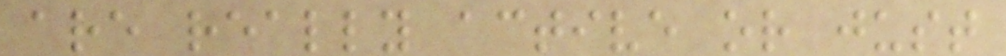are really active or just
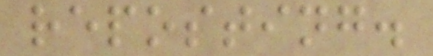reposting.
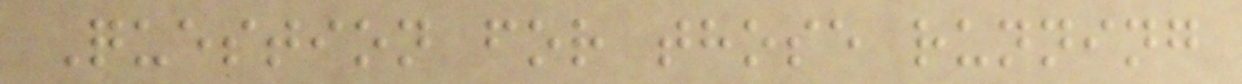Question for those running
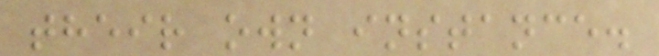their own instance.
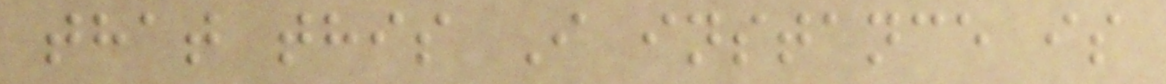that this I instance is
